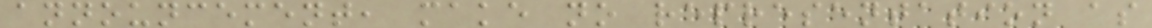announcement, make no representation as
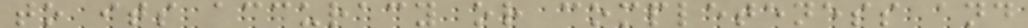to its accuracy or completeness and
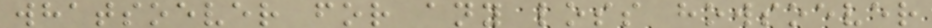whatsoever for any loss howsoever
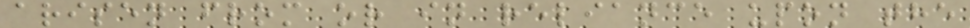arisen from or in reliance upon the
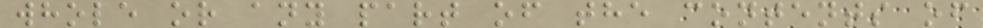whole or any part of the contents of
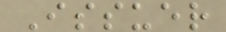Issuer
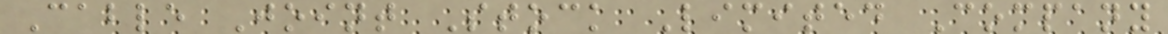Cable Joint Stock Limited Company
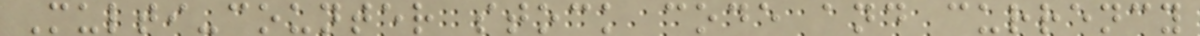Multi-counter stock code and currency
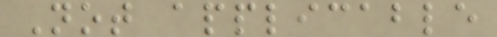Not applicable
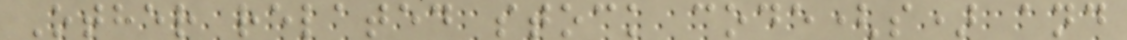Other related stock code(s) and
